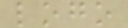logo
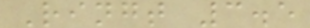Ringt 3.5
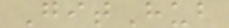GitHub
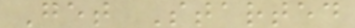Get Started
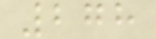278
